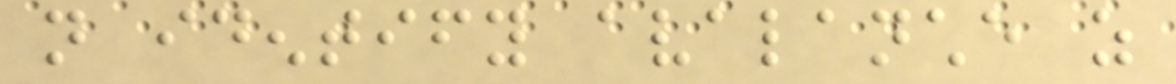not identify avalanche as
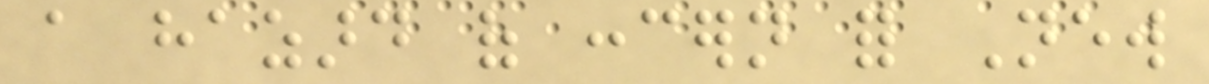a hazard of concern for New
